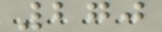270
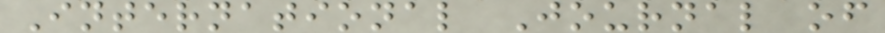International Journal of
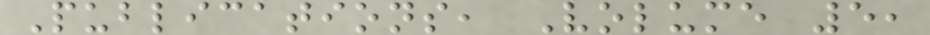Publications, Volume 5,
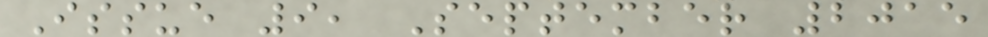Issue 9, September 2015
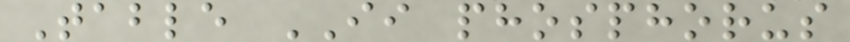Table II phosphorus
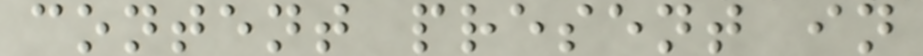content present in
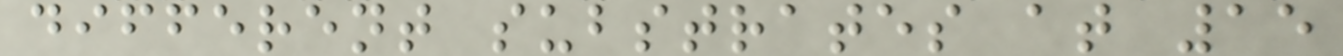different substrates at 15
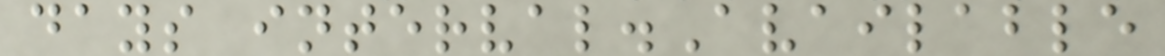days interval.Available
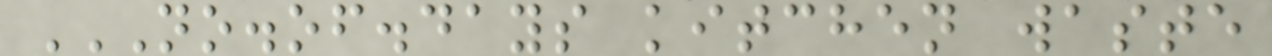NO.OF.DAYS KITCHEN WASTE
